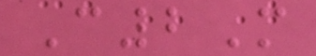C2M
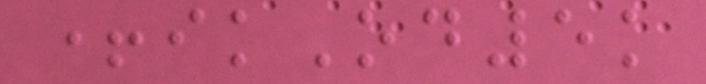+ikOd5k
